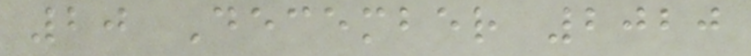20 December 2020
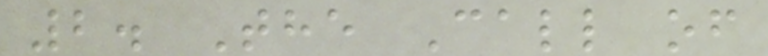2. The Call of
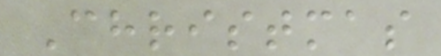Christmas
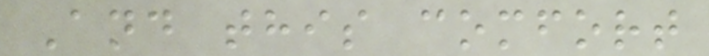And this comfort
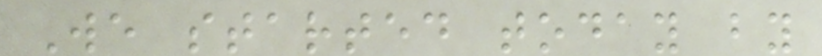We started today by
